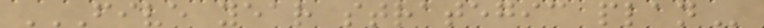FIVE YEAR STRATEGIC PLAN
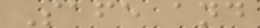Safe and
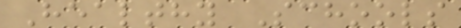Healthy Schools
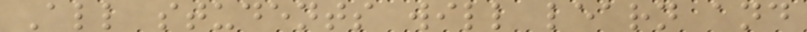All students will learn and
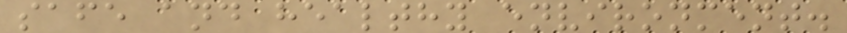safe and healthy environment.
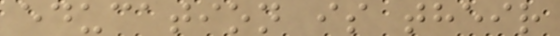education is their
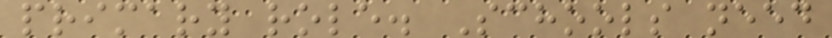primary role. Schools need
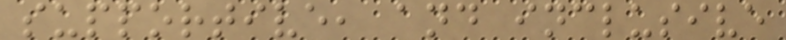supportive, and inclusive
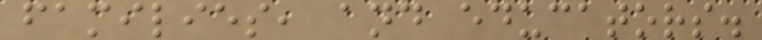families, and educators.
